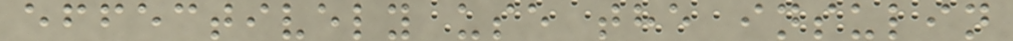effectively use the insulin
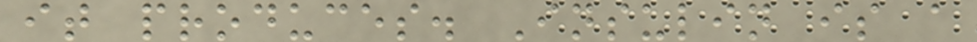it produces. Insulin is a
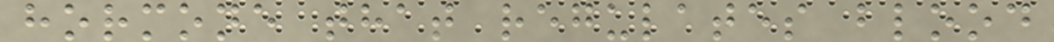hormone that regulates blood
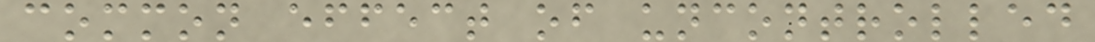common effect of uncontrolled
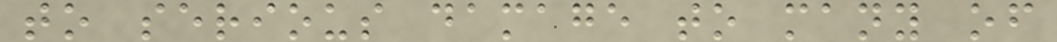to serious damage to many of
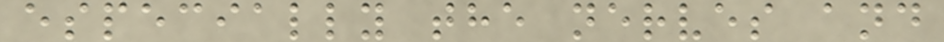especially the nerves and
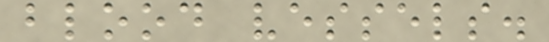blood vessels.
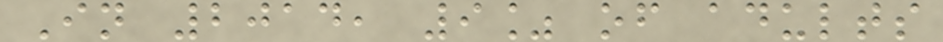In 2014, 9% of adults
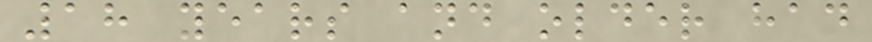18 years and older had
